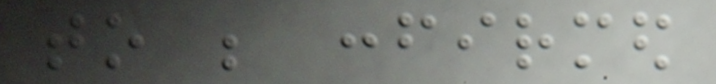to be confirmed
